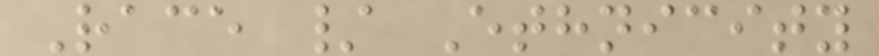Race / Ethnicity
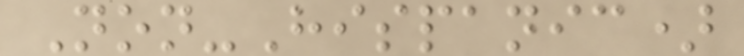Non-Hispanic)
